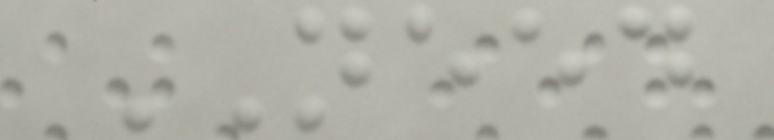NEED
